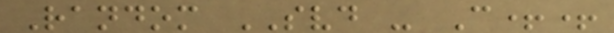Random SVD - C++
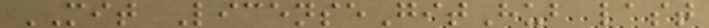MIT LicenseGitHub last
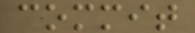commit
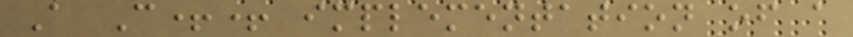A C++ implementation of a
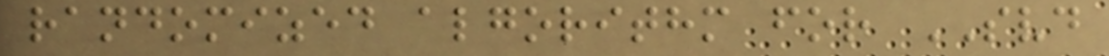randomized algorithm for SVD
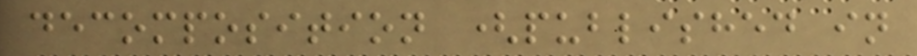decomposition (published in
